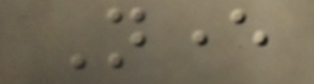Never
